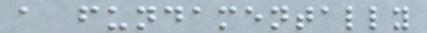a fundamentally
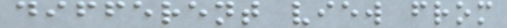different view from
